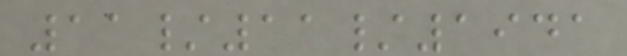11/11/1941
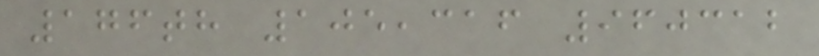176th 105,316 960312
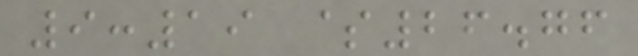9:19 $26.76
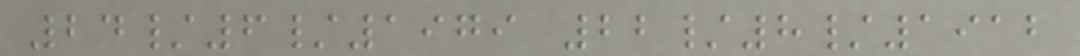24/6/1979 22/8/1912
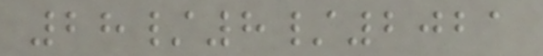28/8/2021
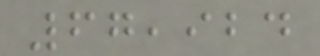67,924
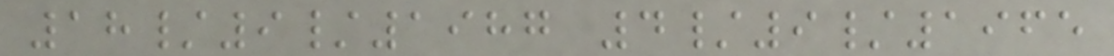18/9/1987 4/9/1965
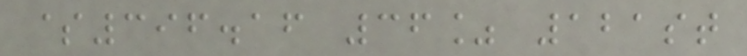$396.16 36% 121st
